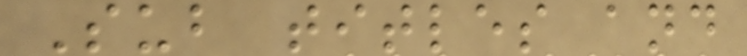Sub titles and
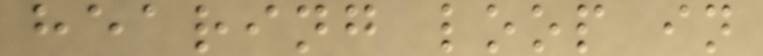hearing loop in
